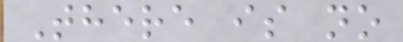There is no
